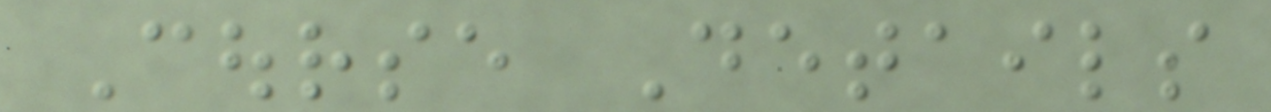Course Details
